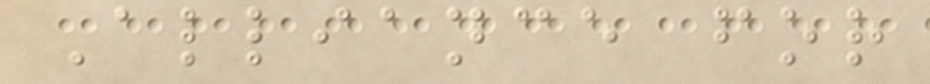Alliance for
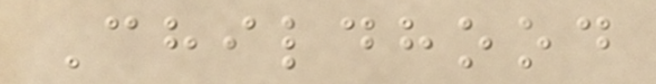Childhood
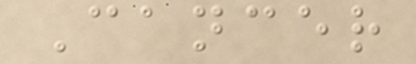Cancer
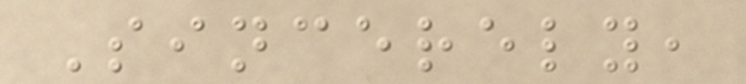Sincerely,
